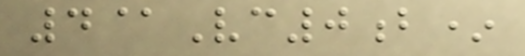4@Vc0b*
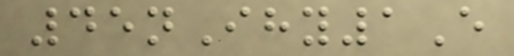45nIhy1E
